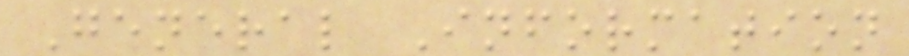General Information
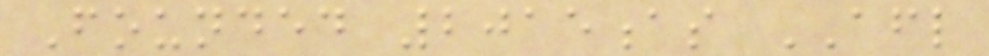Founded 2015as AFL
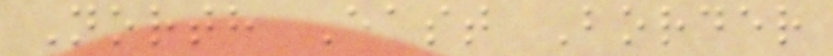North East Border
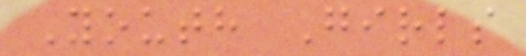Youth Girls
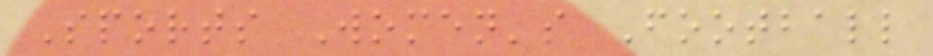Sports Women's Football
